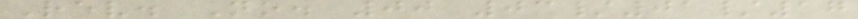Rev. No. 00 03/01/17
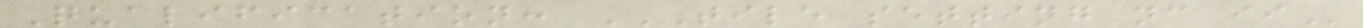Qualification: TILE SETTING NC II
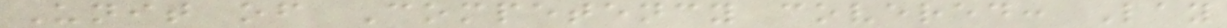Unit of Competency covered: Lay
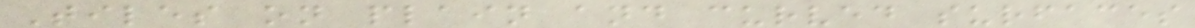Tiles on plain and curved surfaces
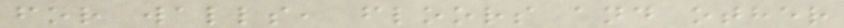for walls, floors and other
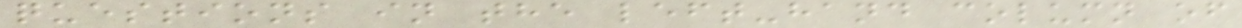questions in the left-hand column of
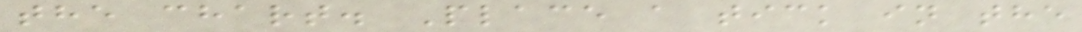the chart. Place a tick in the
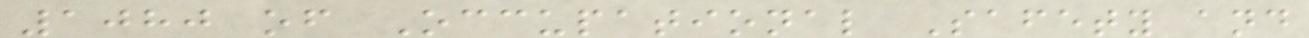1080 of Occupational Safety and
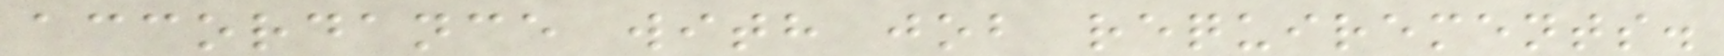accordance with job requirements.
